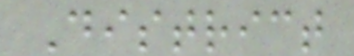District
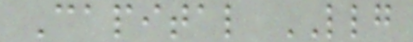Capital LLG
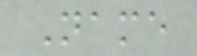Name
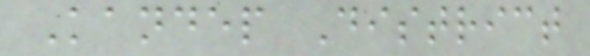Kandep District
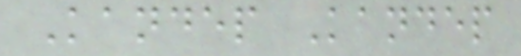Kandep Kandep
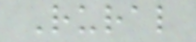Rural
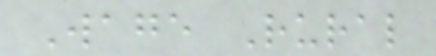Wage Rural
